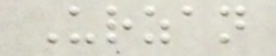Urzan
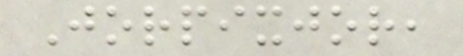Jorpixjor,
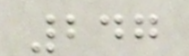247
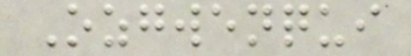Ozgwenqui
